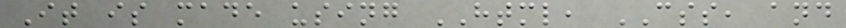It is made using HTML, CSS, and
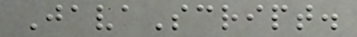JavaScript.
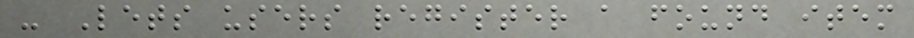- Lets users register a found item
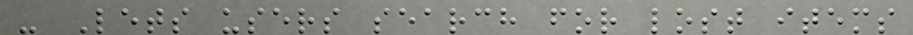- Lets users search for lost items
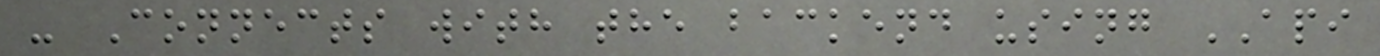- Connects with the backend using API
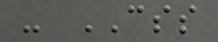- CSS
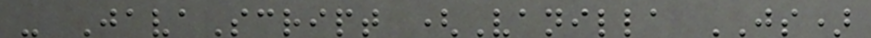- JavaScript (Vanilla JS)
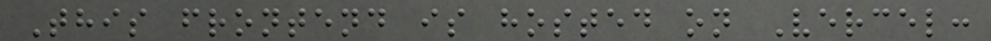This frontend is hosted on Vercel:
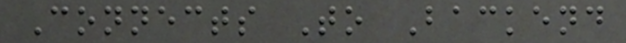Connects To Backend
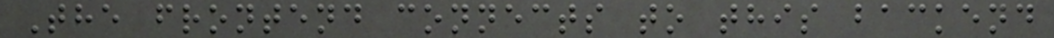The frontend connects to this backend
